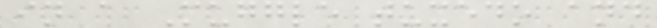in a Muggle tuxedo and
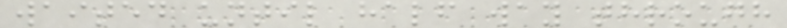waited until half way through
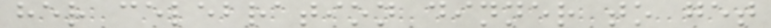her celebration dinner to get
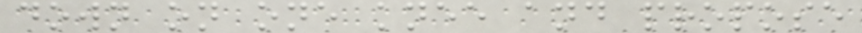down on one knee and propose
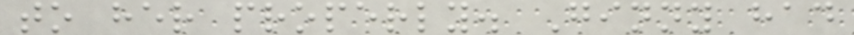to her properly. Ginny had
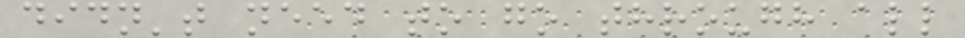didn't need to go through all
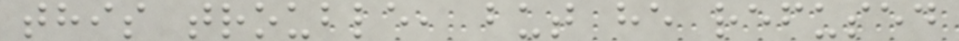this trouble, but he refused
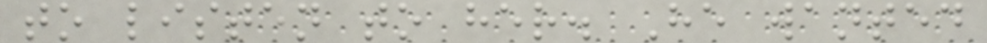to listen to her. He wanted
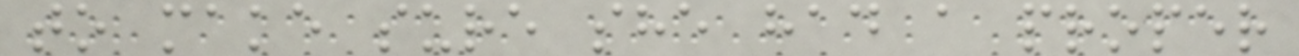to make sure she had a proper
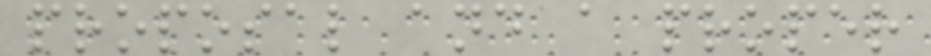proposal and a proper
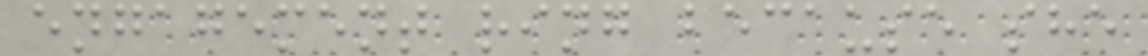engagement ring because she
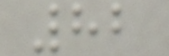82
